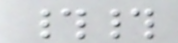##
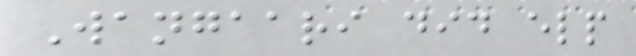Wangaari did elp
